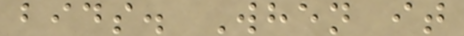bids. When it
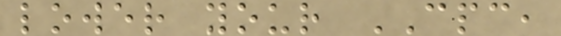lower your CPC,
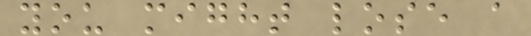you might lose a
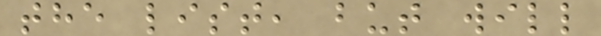the list, but will
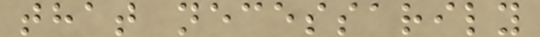that necessarily
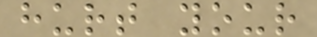hurt your
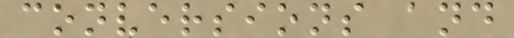conversions and
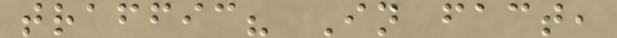traffic? In fact,
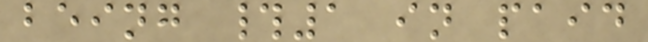being #1 in paid
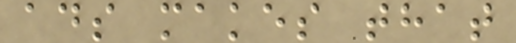ads makes that
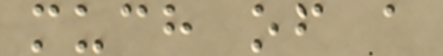much of a
